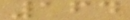164
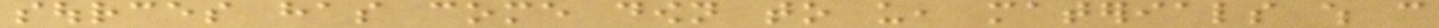sources has come down to us, materials which can
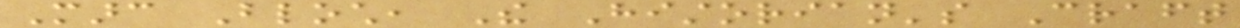Marc Bloch, The Historian's Craft
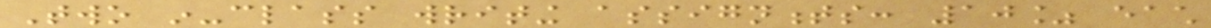Two in-class writing assignments: 10% each
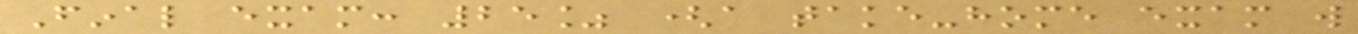Final exam: 25% (a take-home exam will
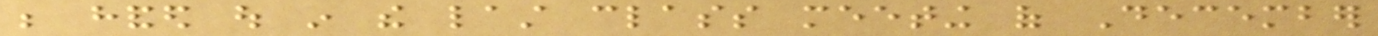be handed out in the last class meeting of December
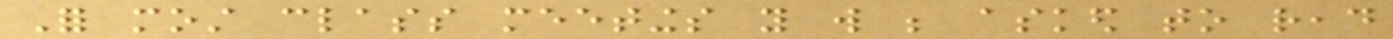For most class meetings you will be asked to read
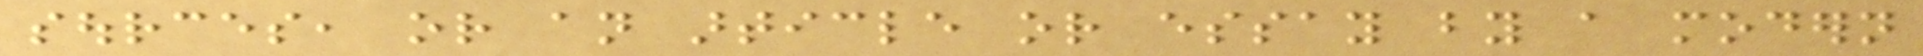sources, or an article or essay by a modern
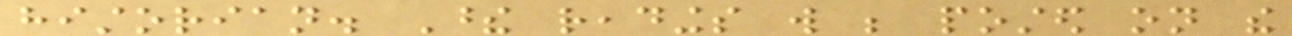historian. These readings will be posted on the
